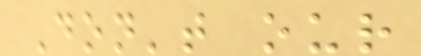Don't our
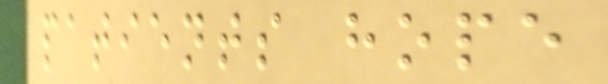patients hope
